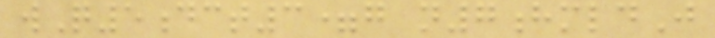wQ5dct3=g n7hmldJ
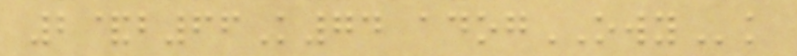2&b66K74 adogOWYk
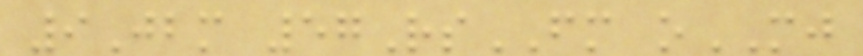9Jbm 57RsFM oMJ
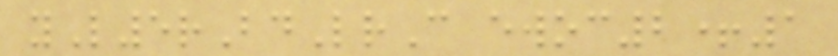yL5rBdLrC ewoc2+1
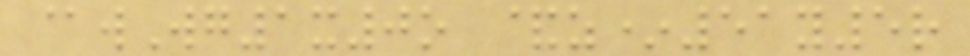@wWg1x0o &z*51y5r
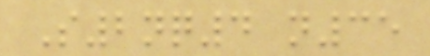S2nq4 n35
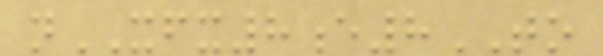nXFX8e8TO
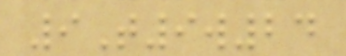9T9w24
